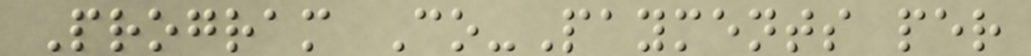Program Co-Payments per
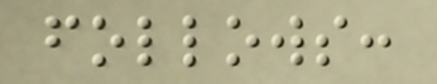follows:
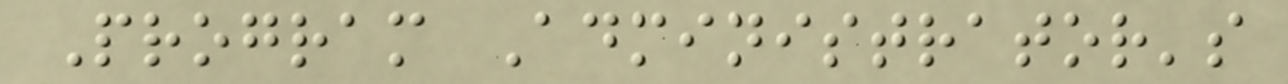Program Administrator's
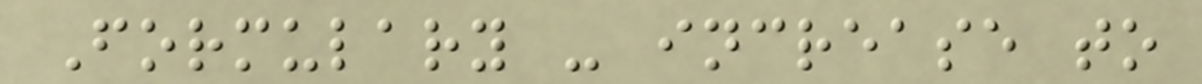Formulary - increase to
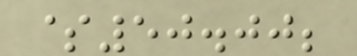$50.00;
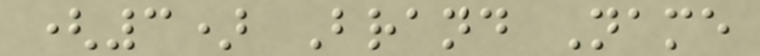(3) Brand Name
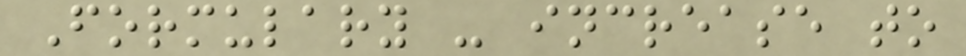Formulary - increase to
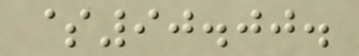$90.00.
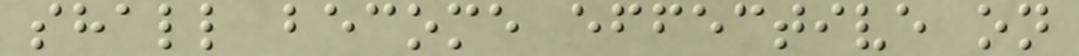shall become effective on
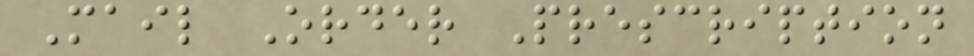Mail Order Prescription
